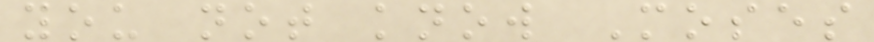you not know Moses
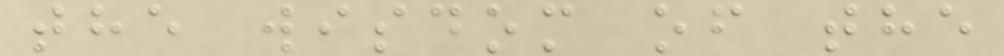the wisdom of the
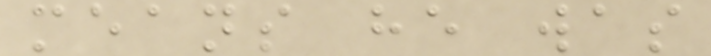means he was
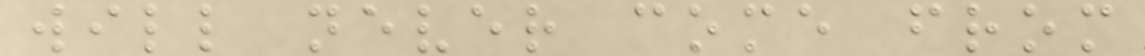will never come from
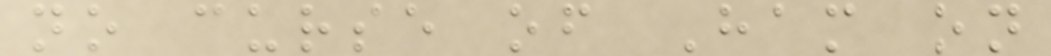no curse of Ham on
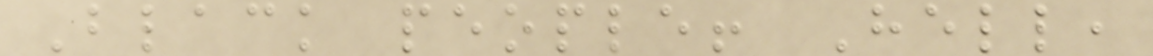Black people! Hell,
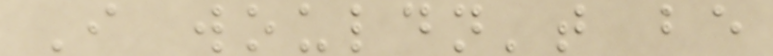I wouldn't be
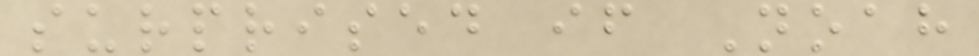surprised if Noah
